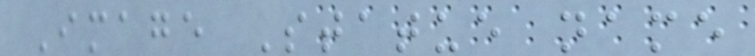Image Statue name
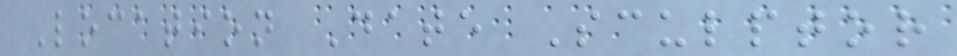Location Date Sculptor
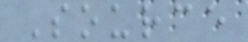Source
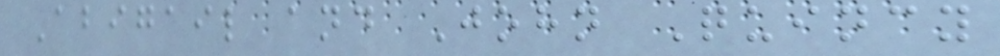Abigail and John Quincy
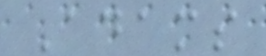Adams
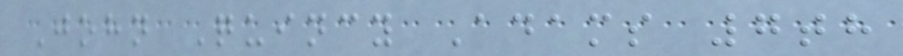John Quincy Adams 7th
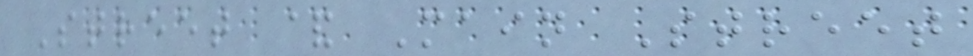Street & Main Street
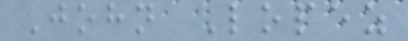John Lopez
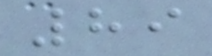89
